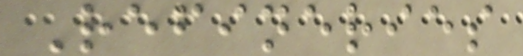Refineries
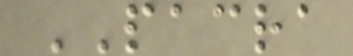PACRA
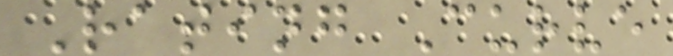Rating Curve
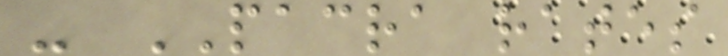- PACRA rates
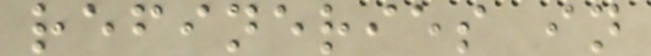refineries in
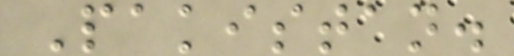Pakistan.
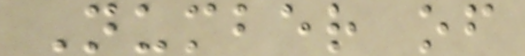Number of
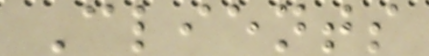Clients
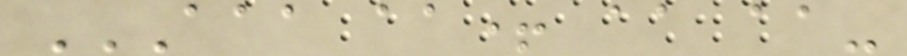AAA AA+ AA AA-
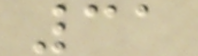31
